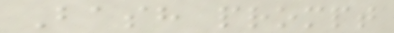Bash prompt
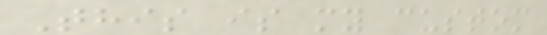This is my custom
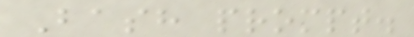Bash prompt.
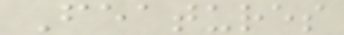Features
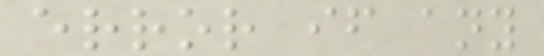error if any
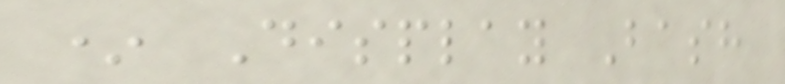* Display Bash
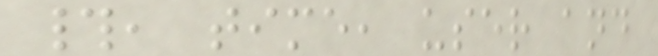#, time, user and
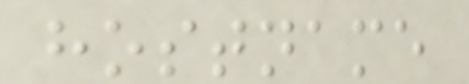hostname
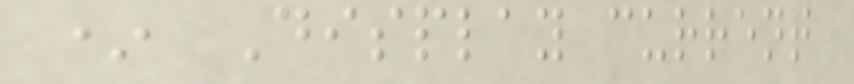* Display current
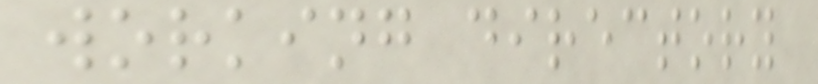working directory
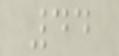44
